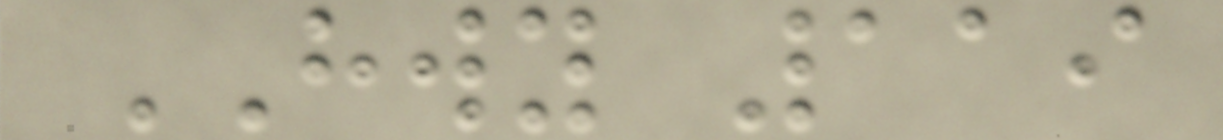HWY 119
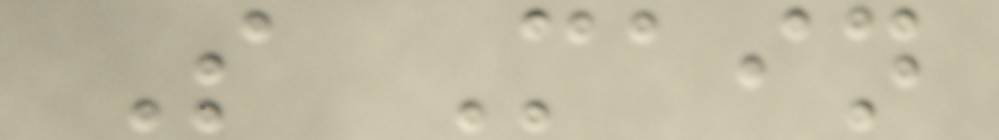S Main
